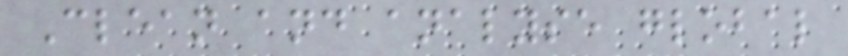Clean and analyse global
